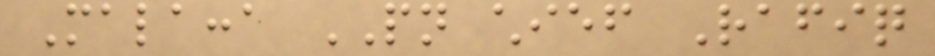Malacca PN chief Rafiq
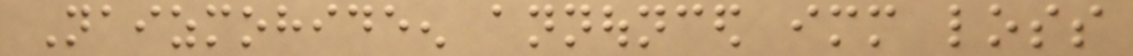Naizmohideen announced immediate loss
